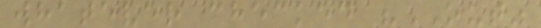whatever checked "OUT"
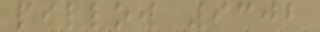pillow 9302
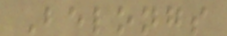Belongs
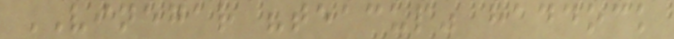VINEGAR "teacup" haddock
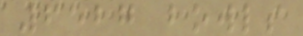6527 bowls
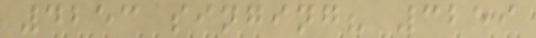4253 singing? 3259
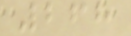268
